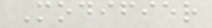Modifier
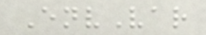EnvVar
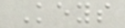Keys
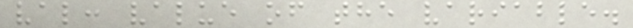val: value of the variable.
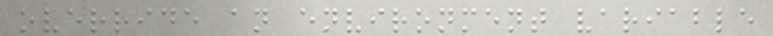override an environment variable
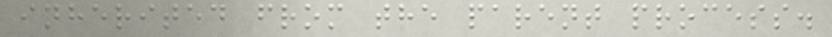inherited from the parent process.
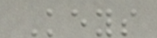Keys
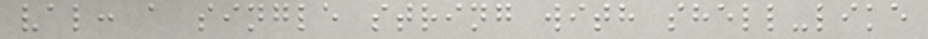val: a single string with shell-like
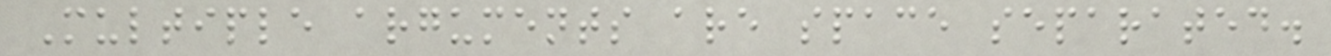Multiple arguments are space separated.
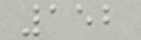152
